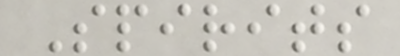Spirits
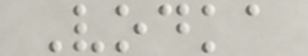Vodka
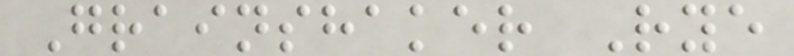Grainshaker Rye
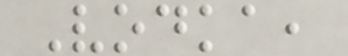Vodka,
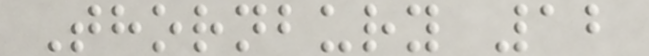Thornbury 12
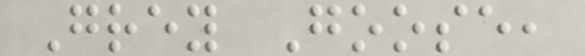Grey Goose,
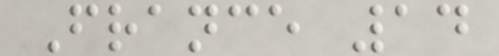France 14
